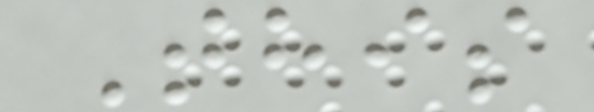This
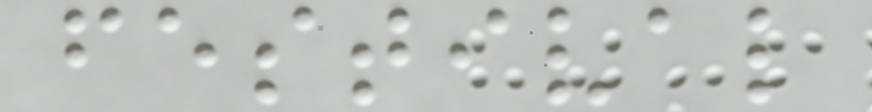festival
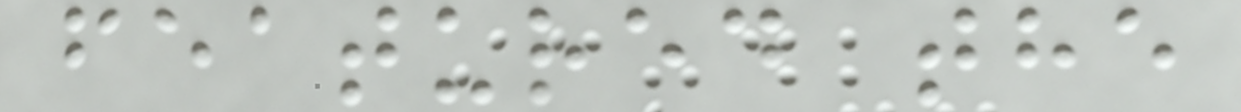featured the
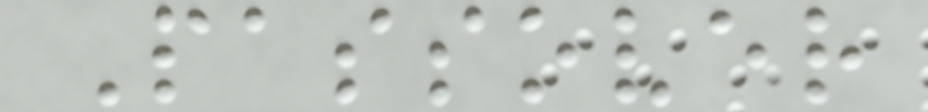Passover
